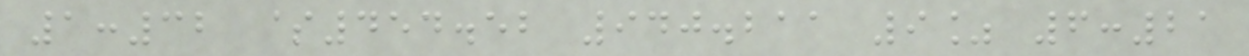1:32 $454.52 940.211 9% 6:21
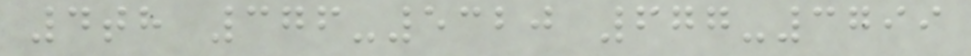4th 376-5320 677-3799
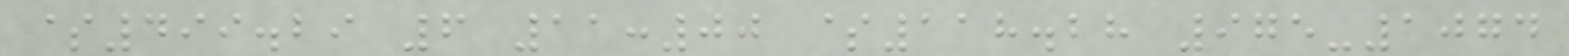$499.29 6 11:00 $118.28 975-1074
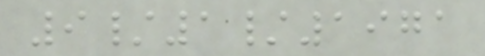9/1/1971
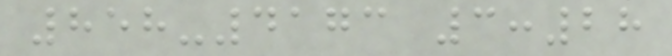858-4173 3:28
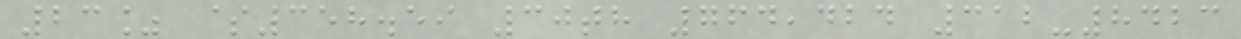23% $358.59 30th 764,424 312-8423
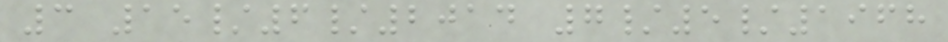3 15/6/2014 7/5/1968
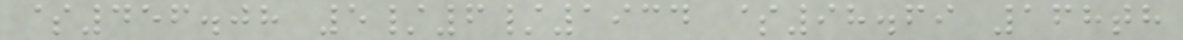$456.08 5/6/1934 $98.69 168th
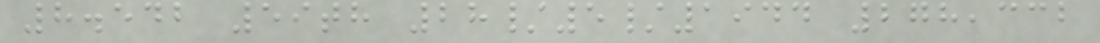8.542 59th 28/5/1944 278,332
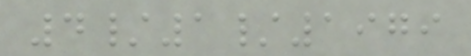4/1/1979
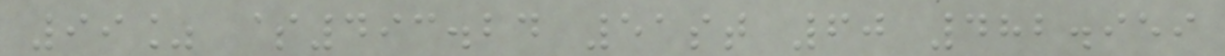99% $493.24 51st 60 482.959
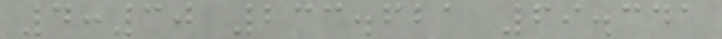4:30 233.621 69.341
